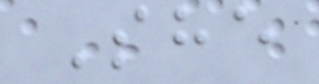She
